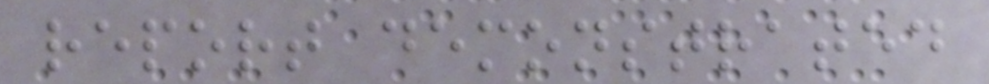report demonstrated
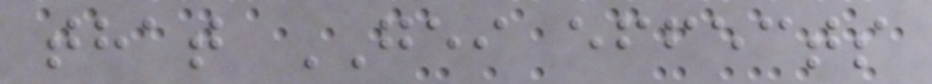that GEI effects
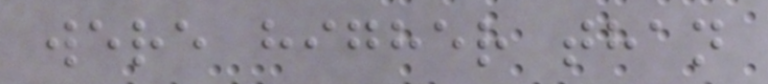were higher than
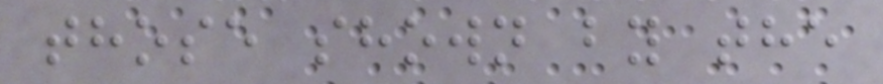those shown by the
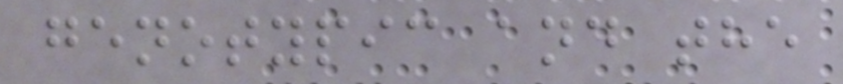genotypic and the
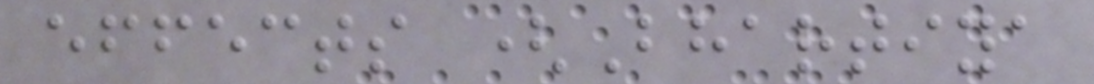effects (Bhartiya
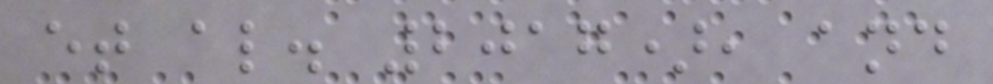et al. 2017), and
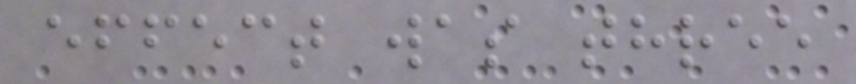effect was three
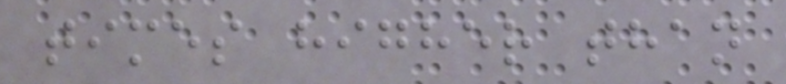times higher than
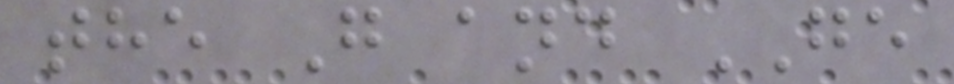the G and GE
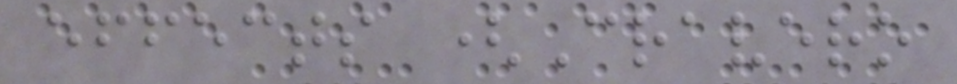effects (Cravero
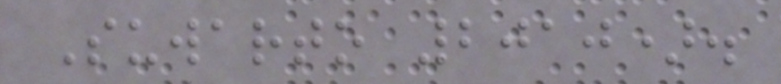Suwarto 2010).
